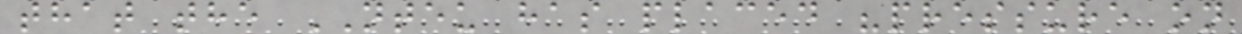that the NTEU has placed "pressure on
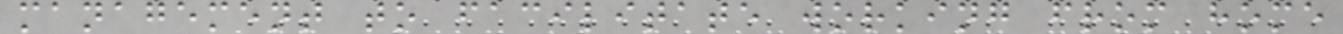management to facilitate working from home
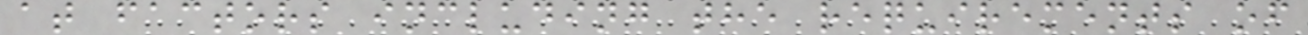at factors including the requirements of
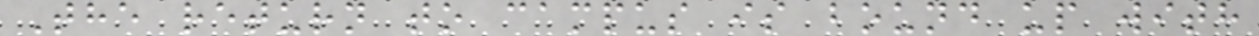The return to campus is bound up with
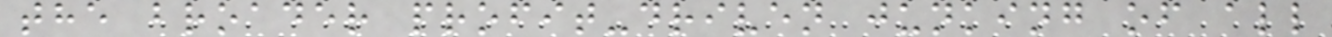the broader profit-driven junking of all
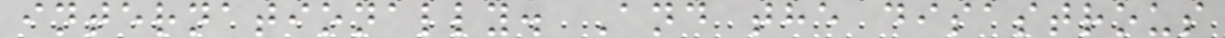internationally. And the disastrous
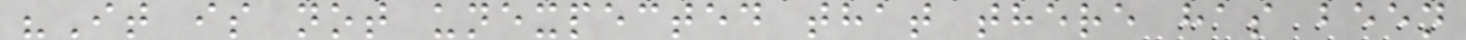"It is not unexpected that there has been
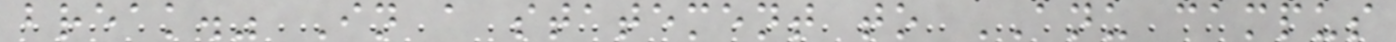break." In a statement to ANU campus
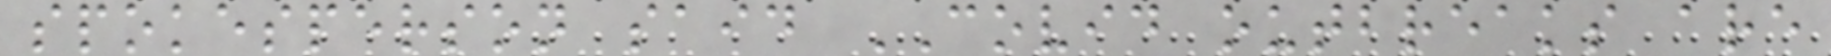spokesperson said COVID outbreaks are
